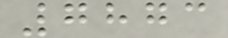7873
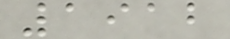1912
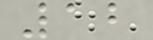12
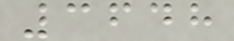3648
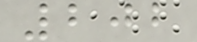202
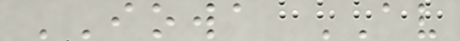IOWA AV
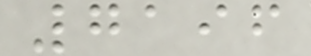7196
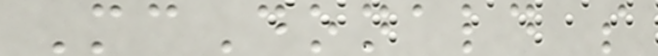McDonald s
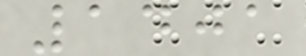1401
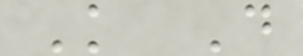K D
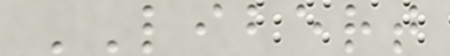LIBERT
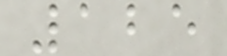125
